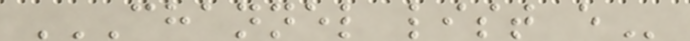CHANNEL LIST E
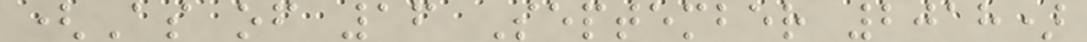(As of 16 September 2018)
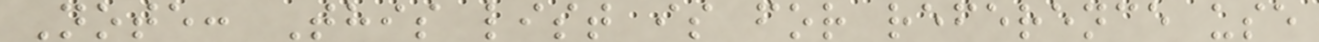Note: This list is for reference use
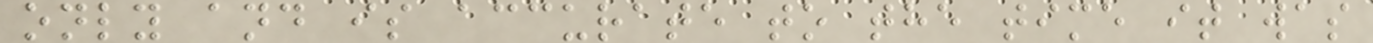only and is accurate to the time it was
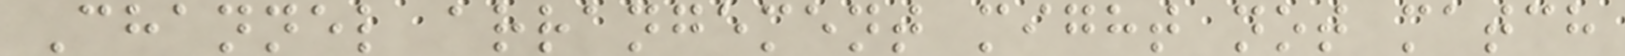Channel arrangement might not match
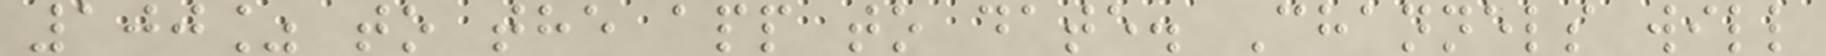100% to the app to date. Channels will
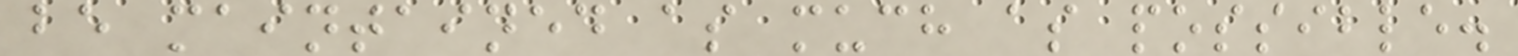be maintained as much as possible.
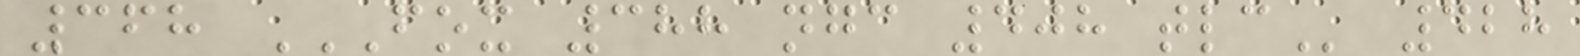368 FOX 388 NGC 408 TLC 428
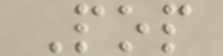Pop
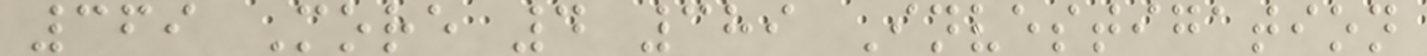369 More 4 389 Investigation
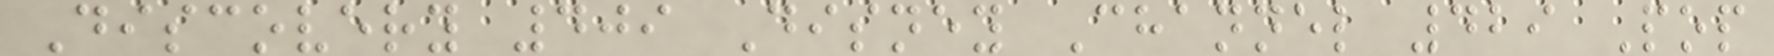Discovery 409 Disney Channel 429 Pop
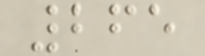265
